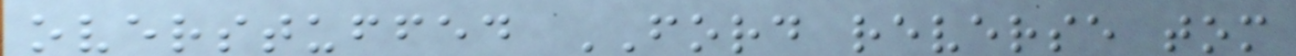overstuffed FORD reverse tom
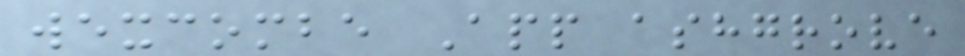wexcombe App ashgrove
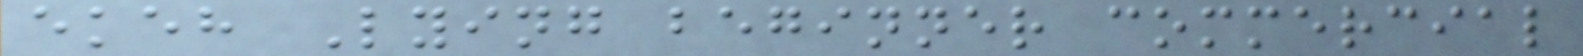ekeh Lying beginner commercial
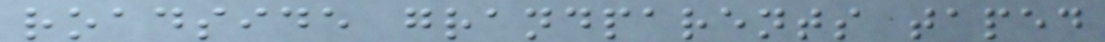roadside grandparents taped
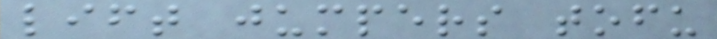lift jumpers tofu
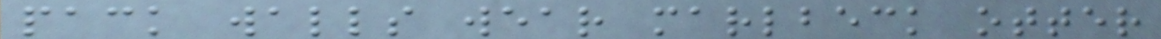pack walls wear marlbeck otter
